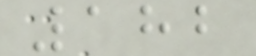182
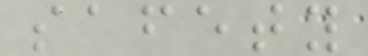safety
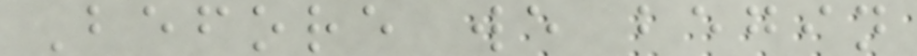Before we begin
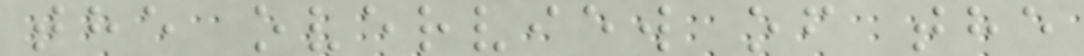the overview of the
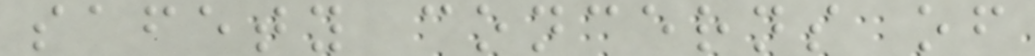safety concerns of
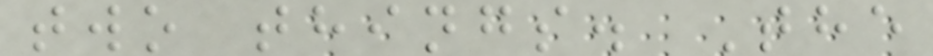two things. The
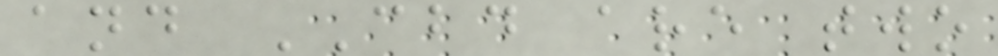and CBD are two
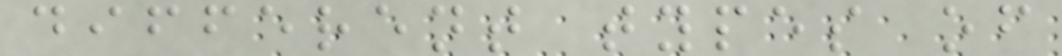different types of
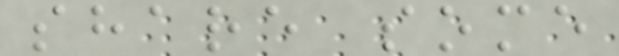share some
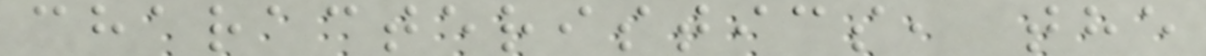characteristics, the
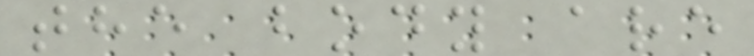the body are
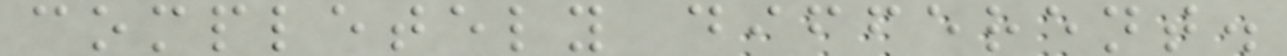completely different.
